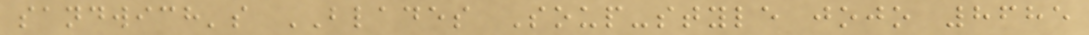sandwich's BLADES Soup-style jojo 8685
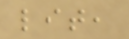lit,
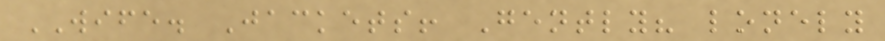WIFE. Jackets! Gently? lonely
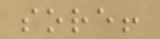sore!
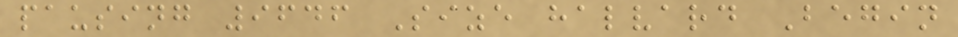pausing 9646 Size halvard Begin
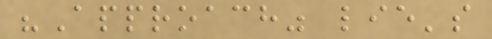"Approach" lie's
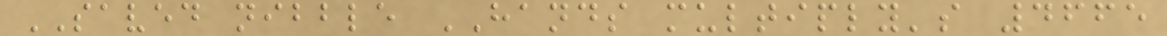SAVED nibble HANDS multiply's 4665
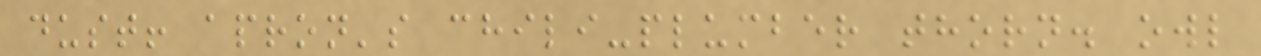dust! apron's chili-plumber thorn. owl
